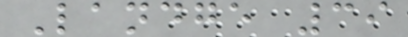Landge 39
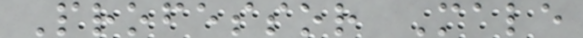Professor Male
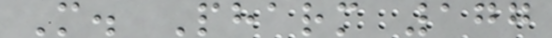M. Pharm 177
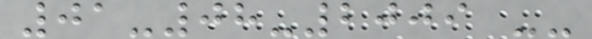01-08-2009 --
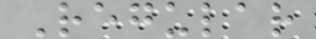Regular
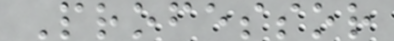Professor
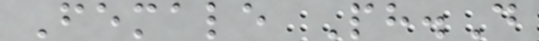Female Ph.D
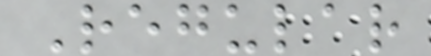Regular
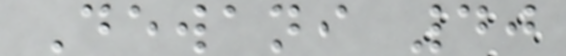Dewani 40
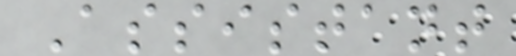Assistant
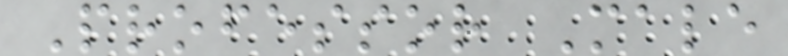Professor Male
